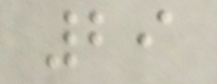29
